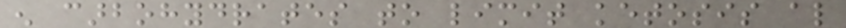enough carbohydrates to limit ketosis also
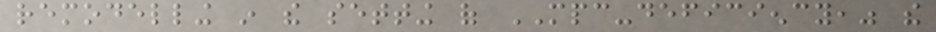remodelling in the setting of MPC-deficiency," the
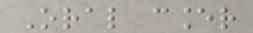Oral cancer
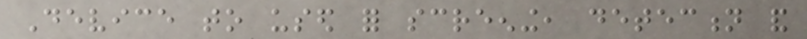Device to used for screening, detection and
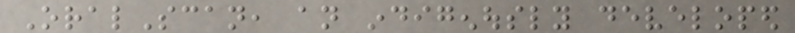OralScan, an indigenously developed
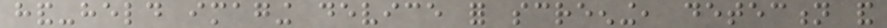hand-held imaging device for screening, detection and
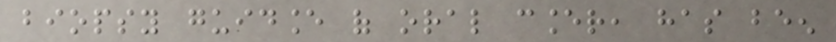biopsy guidance of oral cancer, has been
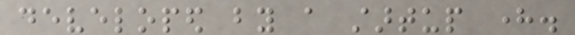developed by a startup here.
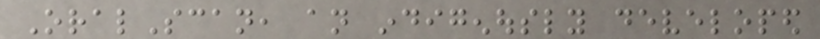OralScan, an indigenously developed
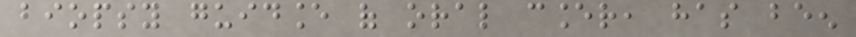biopsy guidance of oral cancer, has been
